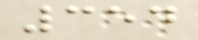354
